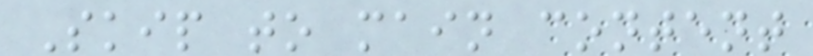Skip to main content
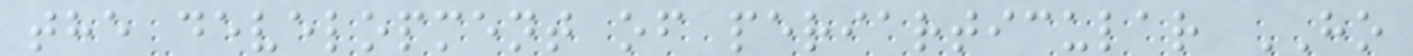the development of periarticular HO
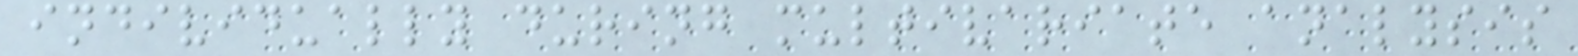individually during multivariate analysis
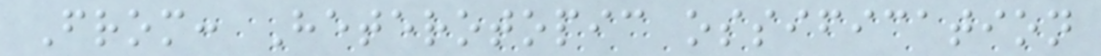From: Heterotopic ossification
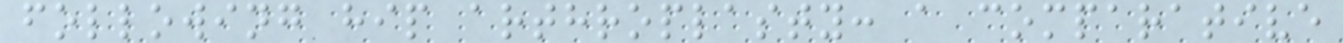following hip arthroplasty: a comparative
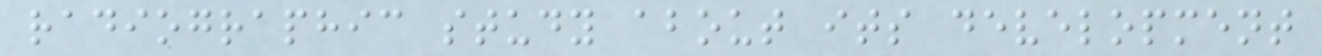radiographic study about its development
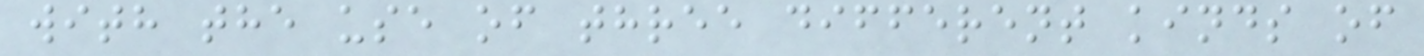with the use of three different kinds of
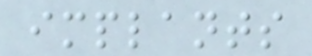implants
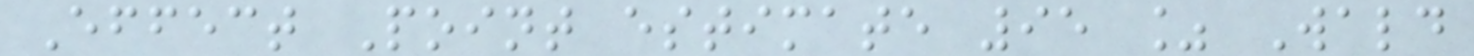Effect Point estimate 95 % Wald
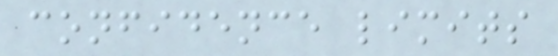confidence limits
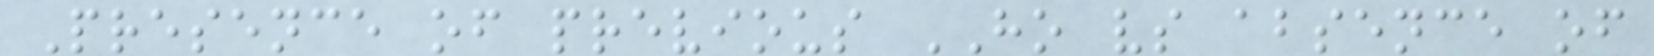Presence of previous HO vs absence of
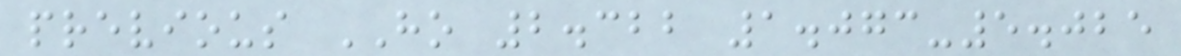previous HO 2.322 1.073-5.025
